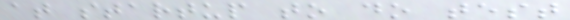at startup to do test
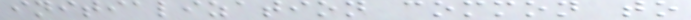initialization common to
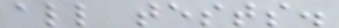all tests.
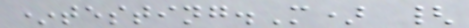*testing.M) {
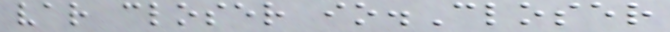var closer io.Closer
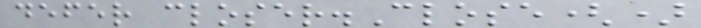defer closer.Close()
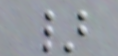}
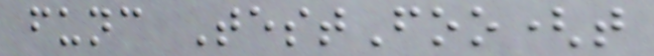func TestFoo(t
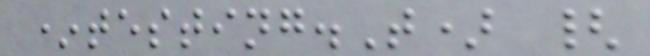*testing.T) {
